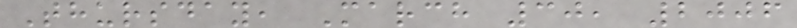Thursday, March 30, 2006
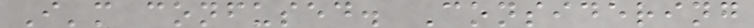I'm confused. Considering
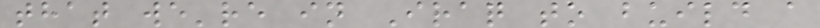that we're in Iraq to build a
